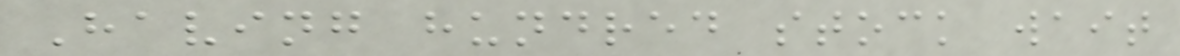Having hundred stock wait
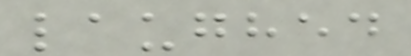laughed
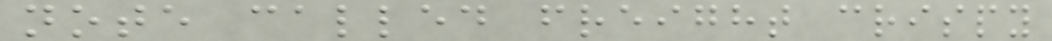note called freight crispy
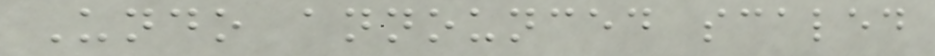Undo announced scaled
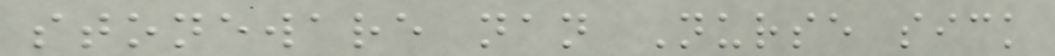stoneware nan Nurse sick
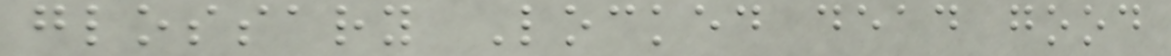glossary Locked dead good
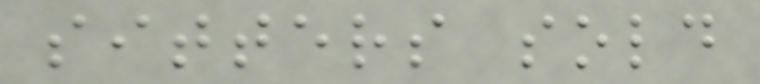sitters sold
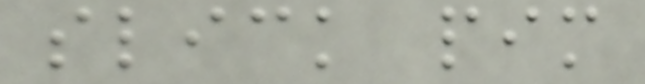slick pim
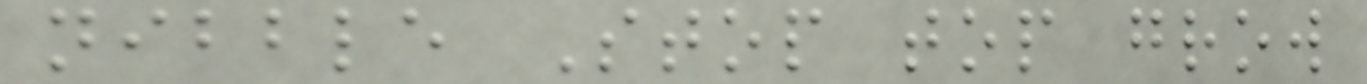nibble Stop top grow
